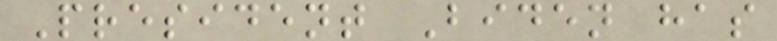President Biden has
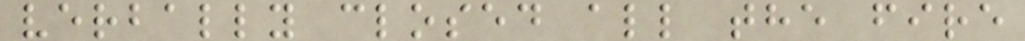verbally closed all the fire
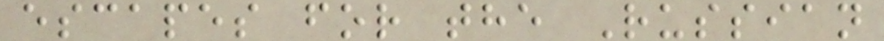escapes for the Russian
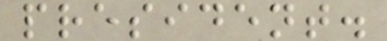president.
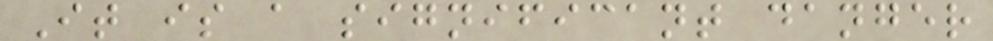It is a significant danger
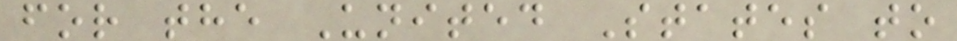for the United States to
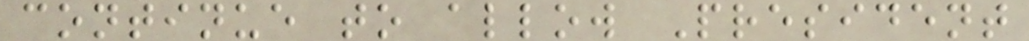continue to allow President
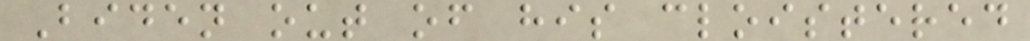Biden out of his cloistered
